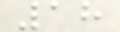18
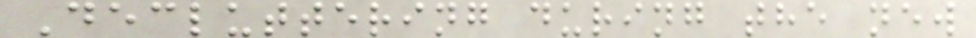Decluttering during the new
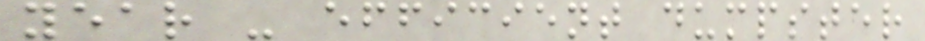year - efficient dumpster
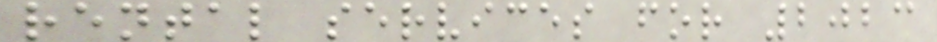rental services for 2023
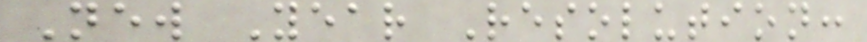New Year Resolution:
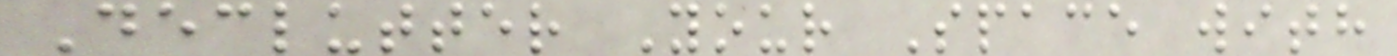Declutter Your Space with
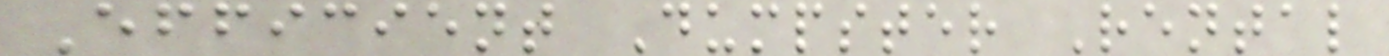Efficient Dumpster Rental
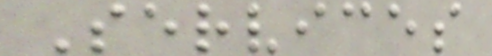Services
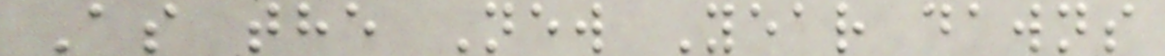As the New Year dawns
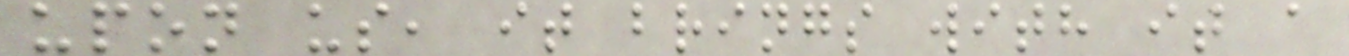upon us, it brings with it a
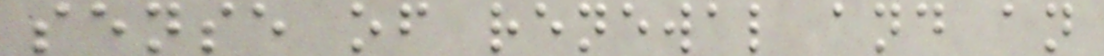sense of renewal and an
